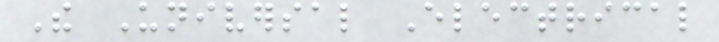The Universal Electrical
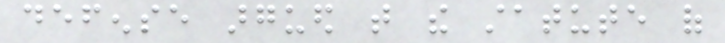defense argued that the statute of
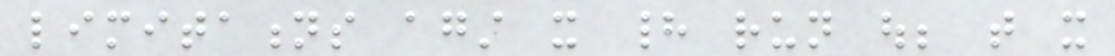limitations against it had run out; that it
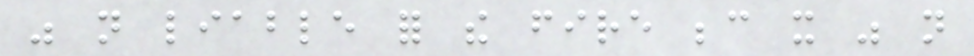was not liable for the fire because it was not
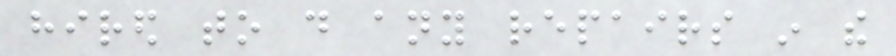hired to do any repairs in the
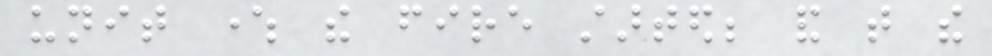unit where the fire started; and that the
